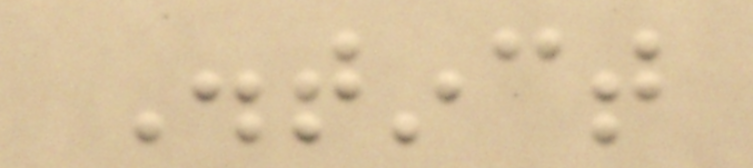Distinct
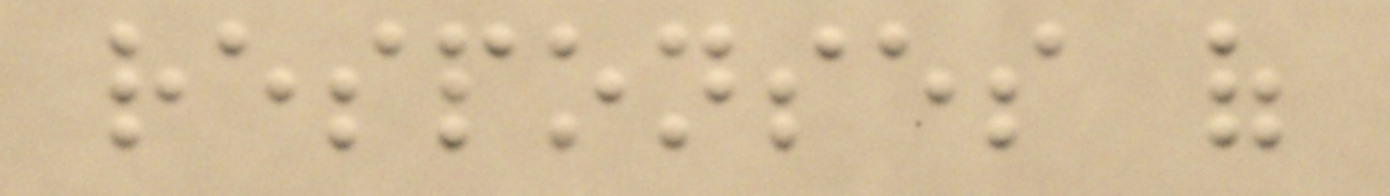responses of
